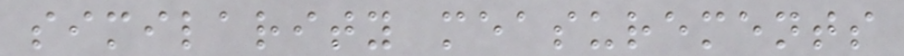similarity measurements
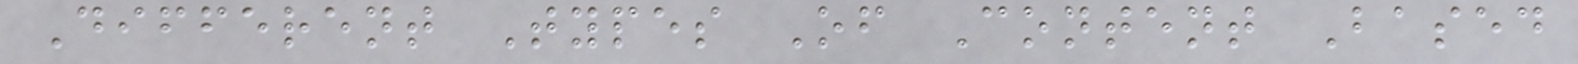Different Types Of Content Based
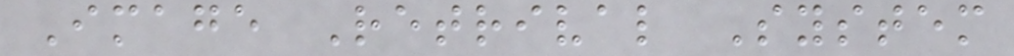Image Retrival System
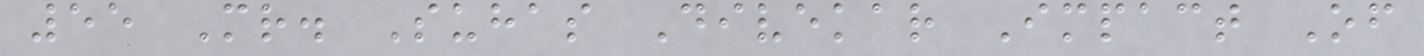55 Mr. Suhas Divekar Impact Of
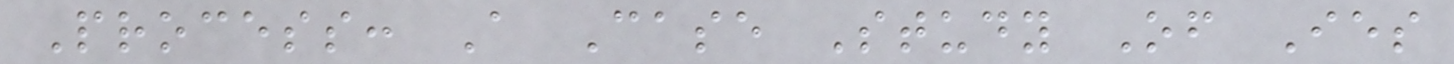Process: A Case Study Of Ies
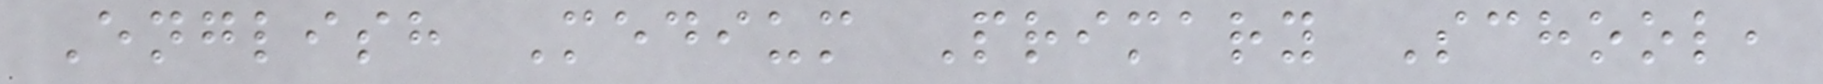English Medium Primary School,
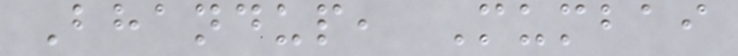Bhandup, Mumbai
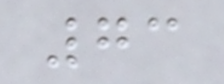73
